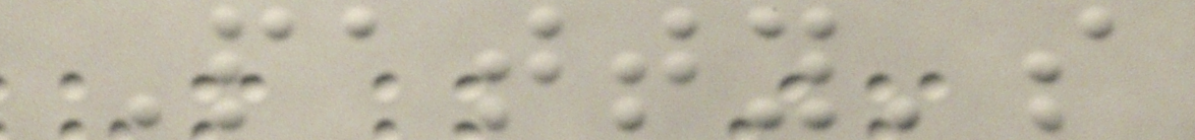Patty's
